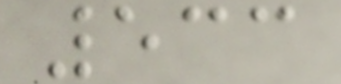533
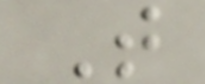T
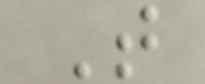T
